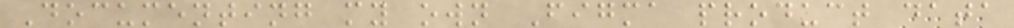Documenting my own Figma product data
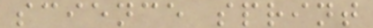science sprint
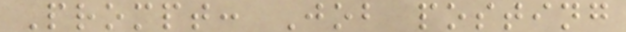Prompt: Job posting
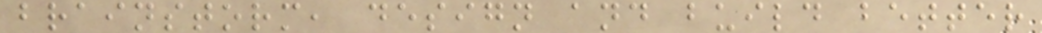brainstorm, design and build better
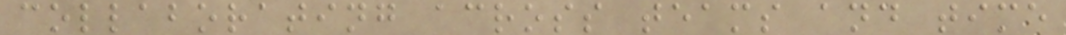collaborating across teams and time
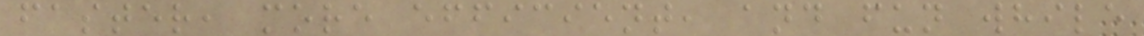faster, more efficient, and fun while
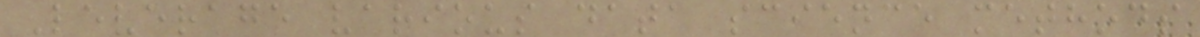Leverage various data science methods
